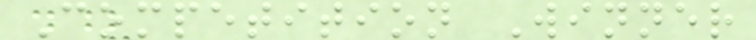Competition Winner
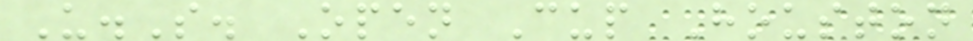U.S. Open Cup Houston
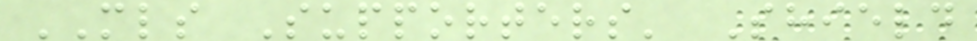MLS Supporters' Shield
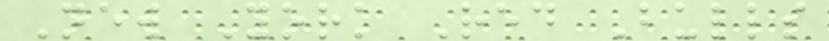New York Red Bulls
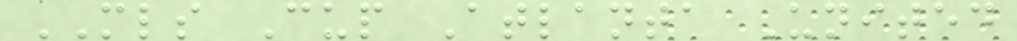MLS Cup Atlanta United
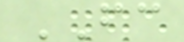FC
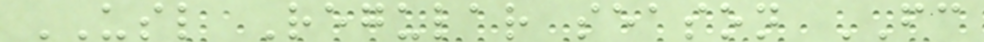USL Regular season FC
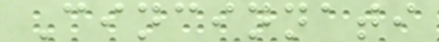Cincinnati
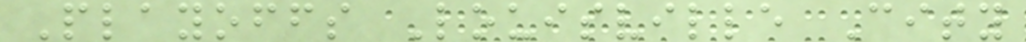Playoffs Louisville City
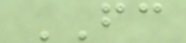FC
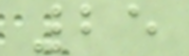25
